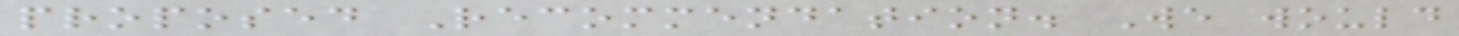proposed Recommendation. We would
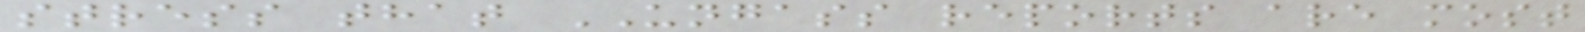stress that UNGASS reports are most
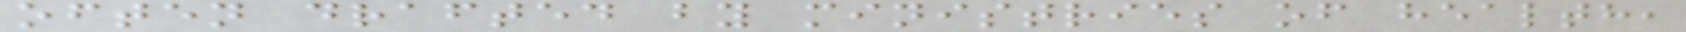often drafted by ministries of health,
